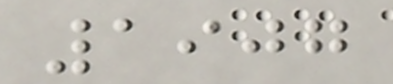1907
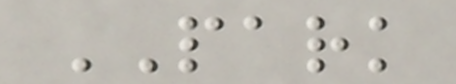PARK
